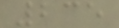235
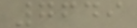7649
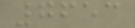7653
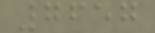7657
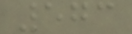573
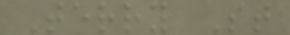Terry St
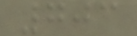703
